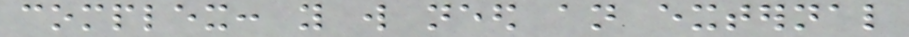complex: you will need an external
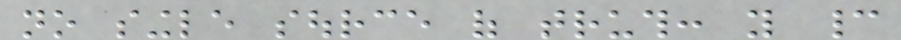no single source of truth: you cannot
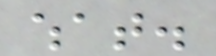what.
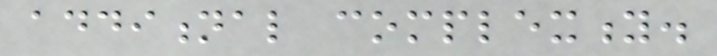additional complexity.
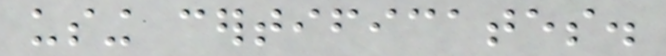using certificates.
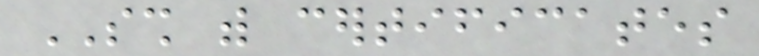SSH with certificates
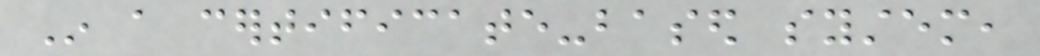In a certificate-based system,
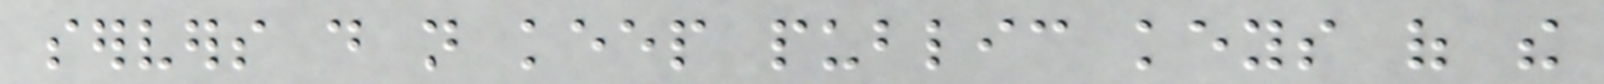servers do not keep public keys of the
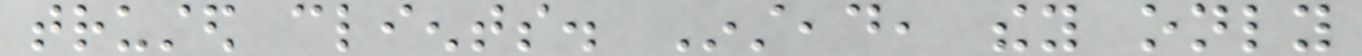trusted clients. Instead, they only
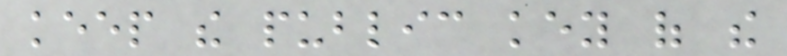keep the public key of the
